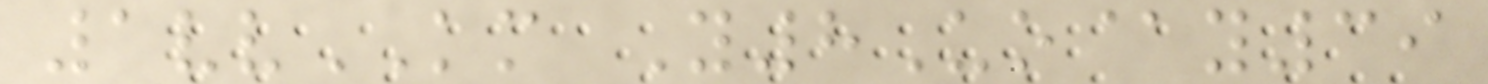1vvKM Y8Uo@y39
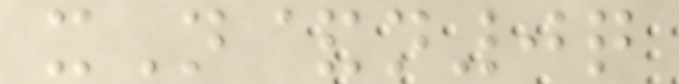xN&n0q
